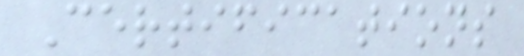Certifications
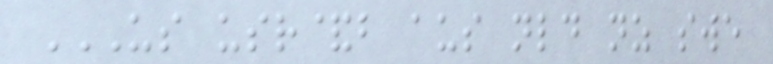US USR&B AUS NLD NZ SWE
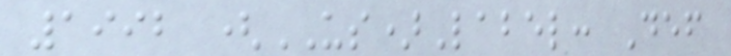1992 (US)Label: Def
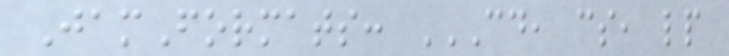JamFormats: CD, CS, LP
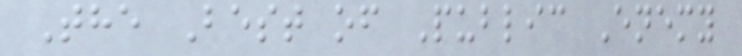The Best of Public Enemy
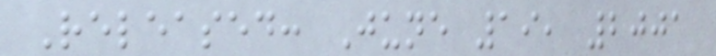Released: June 19, 2001
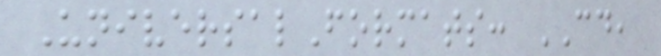UniversalFormats: CD,
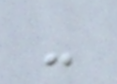-
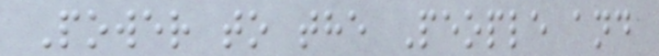Power to the People and
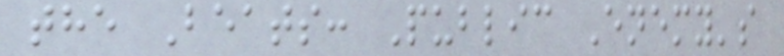the Beats: Public Enemy's
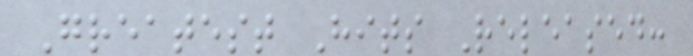Greatest Hits Released:
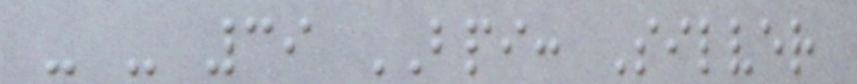- - 39 BPI: Silver
